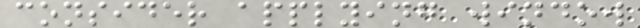consider applying window
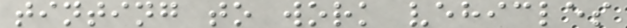tinting to work vehicles
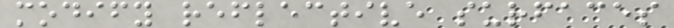modify reflective surfaces
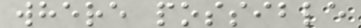where possible
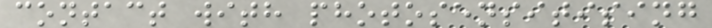contact with photosensitising
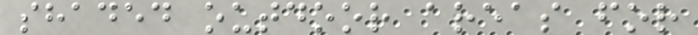shaded outdoor areas for
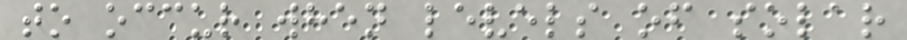to occur when levels of solar
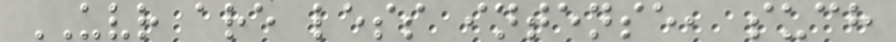UVR are less intense, such
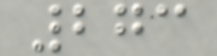273
